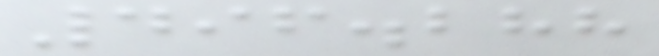496.288
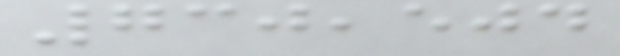730,504
